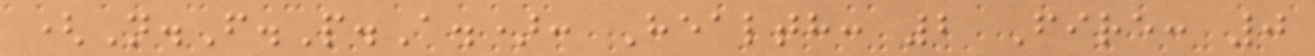(N.F.P.A.): Health: 2 Fire: 0
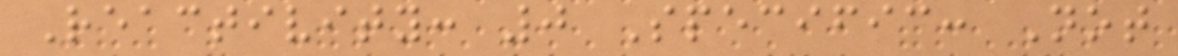Reactivity: 0 Specific: Not
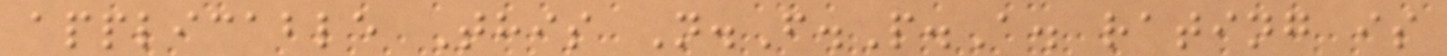applicable This N.F.P.A. rating is
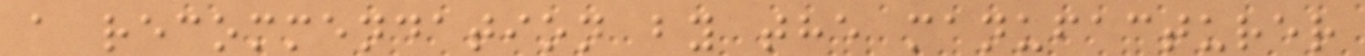a recommendation by the manufacturer
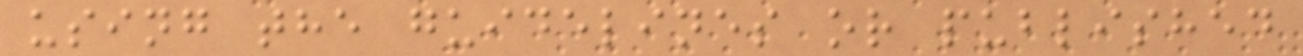using the guidelines or published
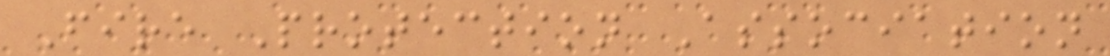Fire Protection Association
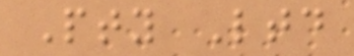Pty Ltd
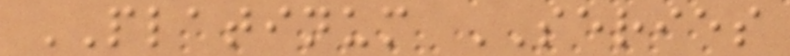PLATINUM SERIES
